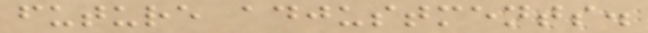future adjustments.
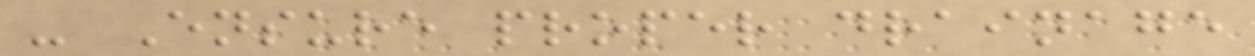- Ensure proper drainage
